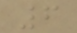6
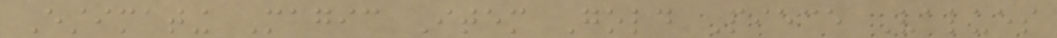Estimating Magic Item Gold Piece Values
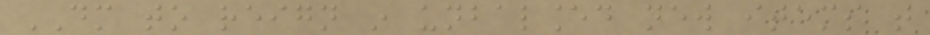DM to reign in unbalanced new items that
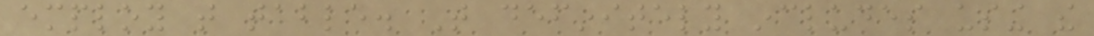employ that table. That definitely includes using the
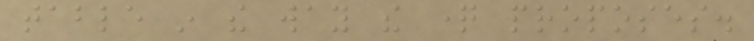table in the way the question proposes.
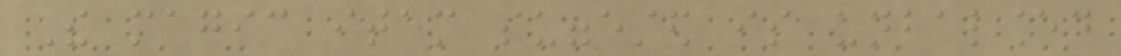The magic item suggested is unbalanced
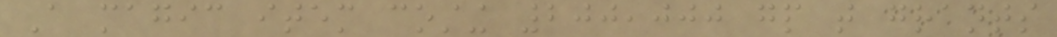A magic item costing 200,000 gp that grants
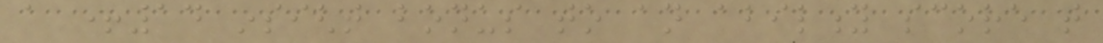a +14 insight bonus to an ability score that
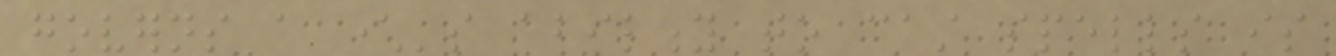governs a character's ability to cast spells is
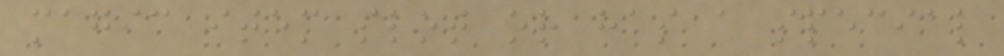magic item slot or has a special
